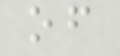of
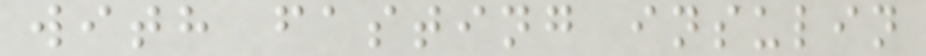with fasting insulin
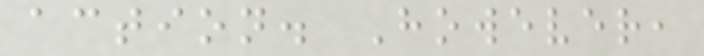action. However,
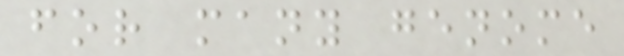for many genome
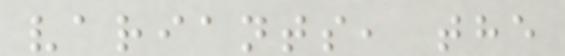variants, the
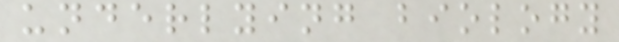underlying biology
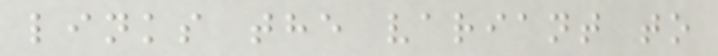links the variant to
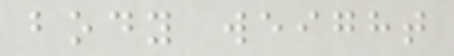body weight
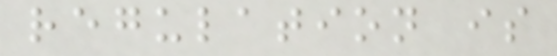regulation is
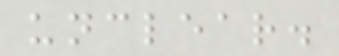unclear.
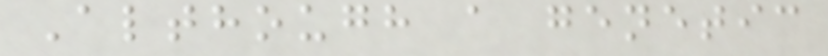Although a genetic
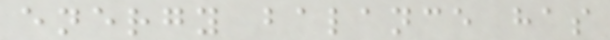energy balance has
